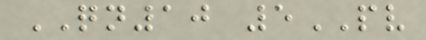QN10 5PV
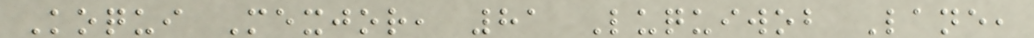Koqui Mexjor, 81 Luquiwob Lane,
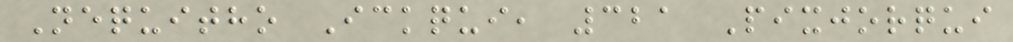Nequitho Ickqui, 321 Pixjorqui
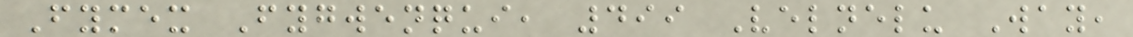Fymex Fygwenqui, 499 Velnelu Way,
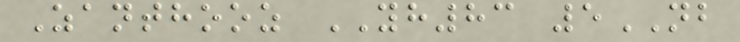Zanthooz YH83 5NB
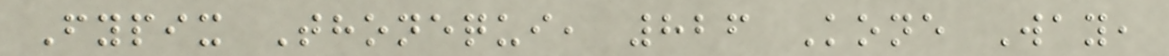Fypix Thonequi, 826 Kone Way,
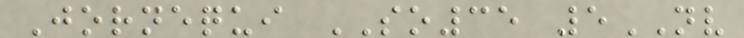Jornequi SO35 5NV
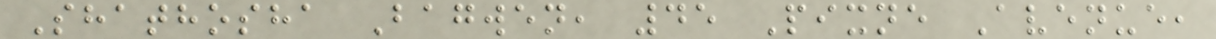Shathosha Bagwen, 45 Pixne Avenue,
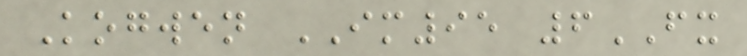Kogwen IM95 6FX
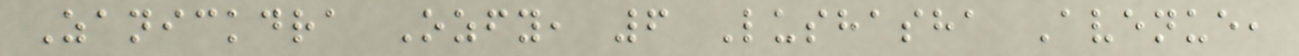Zanickdra Ozfy, 6 Lushasha Avenue,
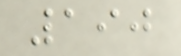190
